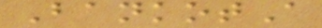BankotA
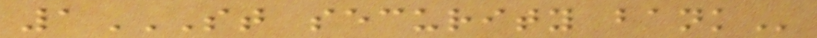1ST SECURITY BANK
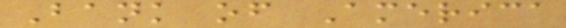Bank of America
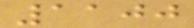1100
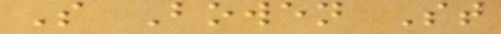S Bowen St
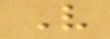V
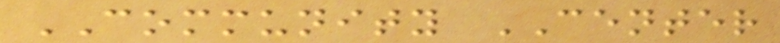COMMUNITY CENTER
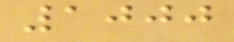1000
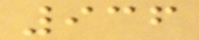936
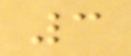3
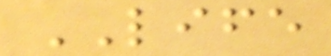LIFE
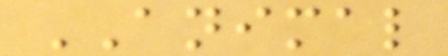ANIMAL
